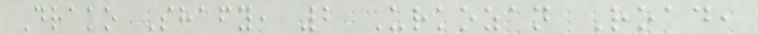Drako Shafy, 2 Urkozan Road,
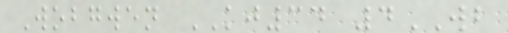Wobgwen KJ34 4WB
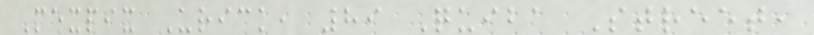Mexpix Urick, 89 Quiba Street,
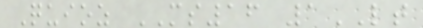Quioz MS16 1LT
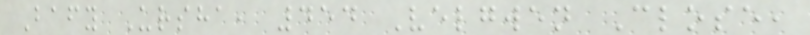Bafy Ursha, 454 Velgwen Close,
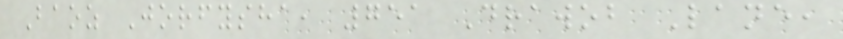Baoz Jorfysha, 751 Drawob Lane,
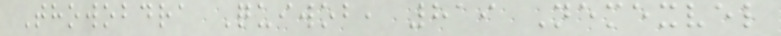Thowobdra Quiwob, 819 Nemexvel
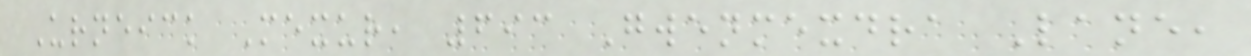Urneick Mexur, 693 Gwenmexdra Lane,
